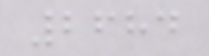2684
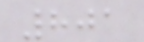801
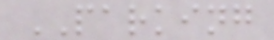PARKING
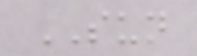SUN
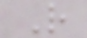R
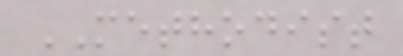METHODIST
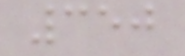350
